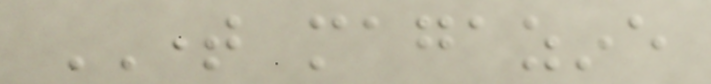TIME magazine
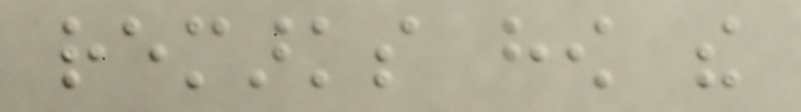remarks how the
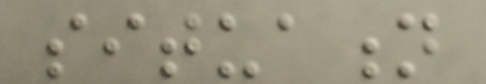situation
